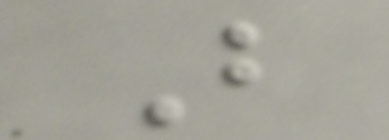B
